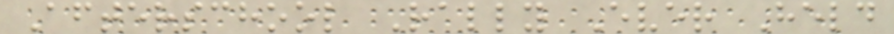Afterschool Rally Ever Held
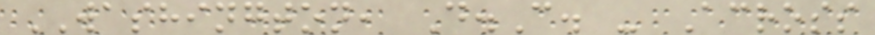WASHINGTON, D.C. - Across
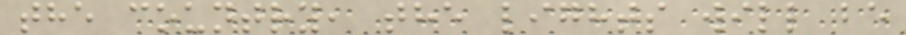the country, the lights will be
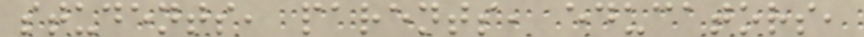students, parents, educators,
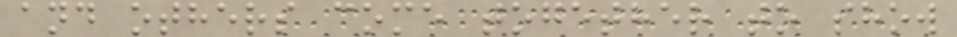and others come together to show
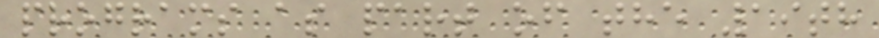programs as part of the 19th
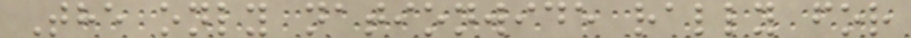The only nationwide rally for
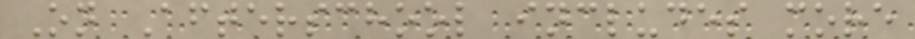On Afterschool includes more
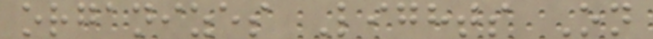organizes Lights On
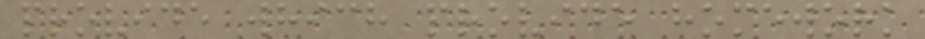provide which provide homework
